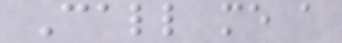Call me a
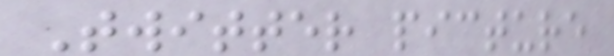Twitter picture
